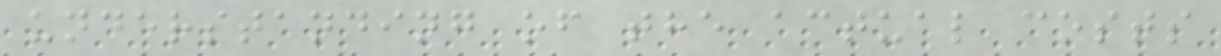understanding of the actual costs
